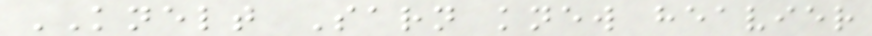KNELT Sarn knew heavier
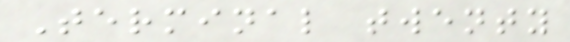Terminal twenty
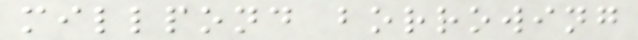millpond borrowing
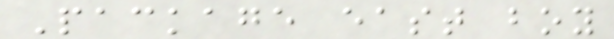Package east boy
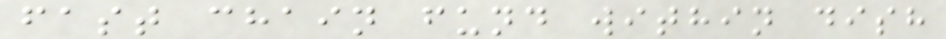fast chain fund within dish
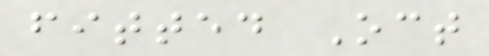fitted Oct
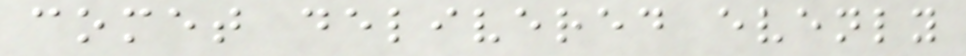comet delivered evenly
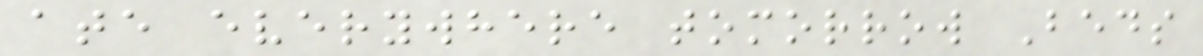ate everywhere tomorrow Beds
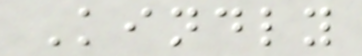Kindly
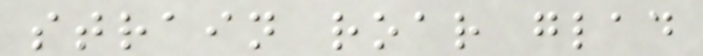strain roar glad
